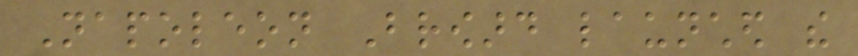Napoleon Broward launched the
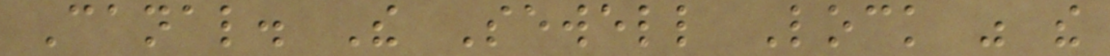Canal. The Sewell Lock was the
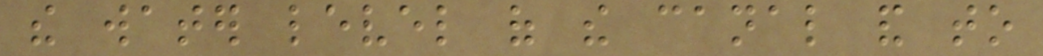the water level of the canal and to
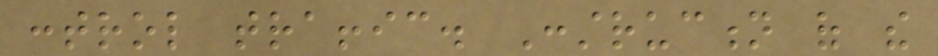control traffic. Construction of the
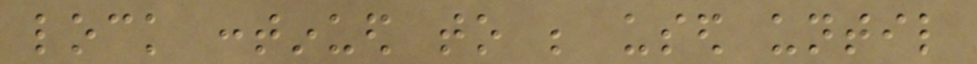lock continued to be used until
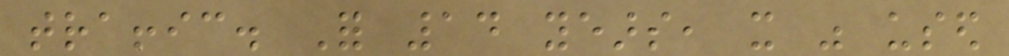traffic. For 14 years, it was used
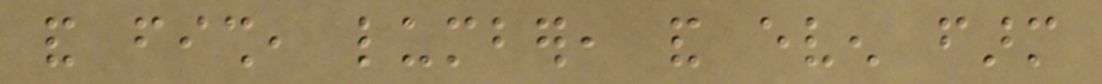and fish, lumber, and even farm
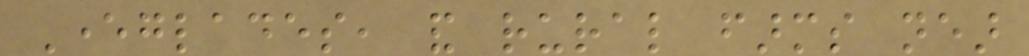Everglades, and rural farms near
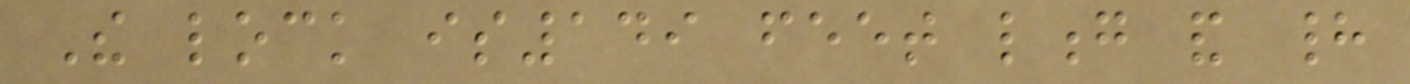The lock is149 feet long and had
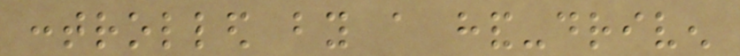controlled by a hand-driven
